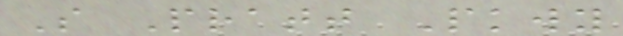S Pratt Pkwy
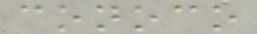conoco
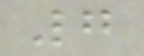7
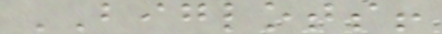BIGLOTS!
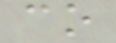co
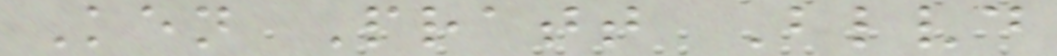Ken Pratt Blvd
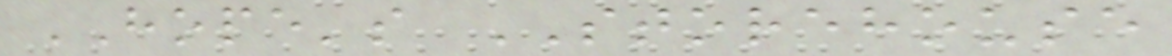HOPE's STOREHOUSE
